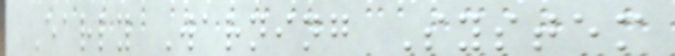Early Warning System
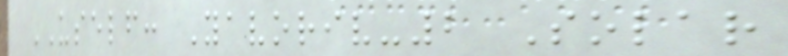USELF: Yavoriv-2 Solar
